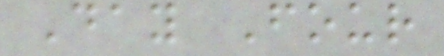Day Four
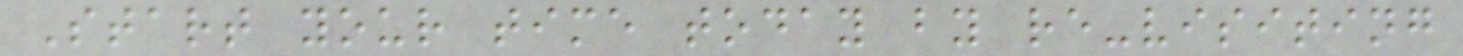Start your time today by re-visiting
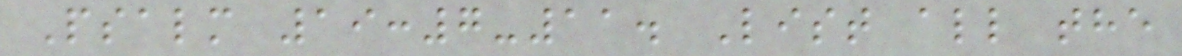Psalm 19:7-11. List all the
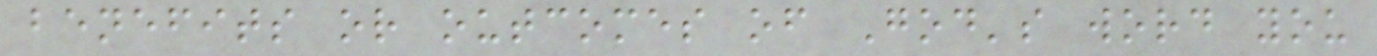benefits or outcomes of God's word you
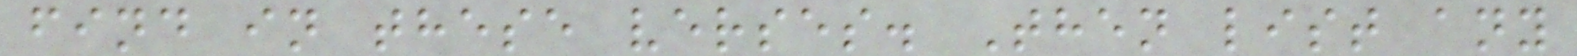find in these verses. Then list any
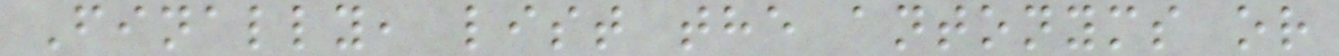Finally, list the antonyms or
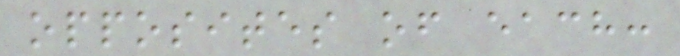opposites of each:
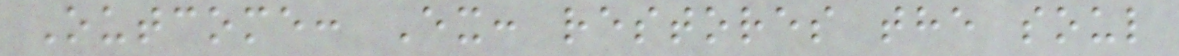Outcome: Ex: restores the soul
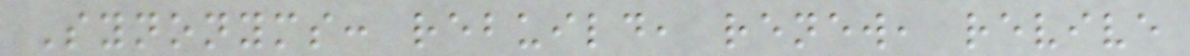Synonyms: rebuild, renew, revive
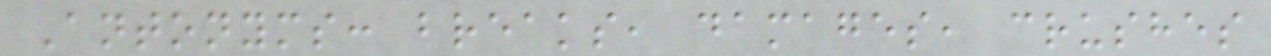Antonyms: breaks, damages, crushes
